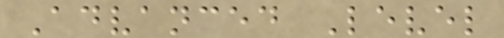Advanced Level
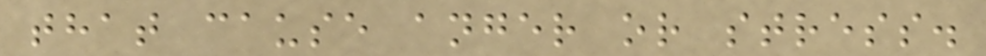that cause anger or stress.
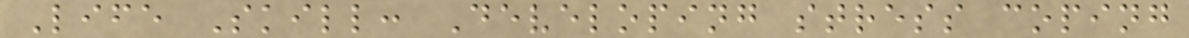Life Skill: Developing stress coping
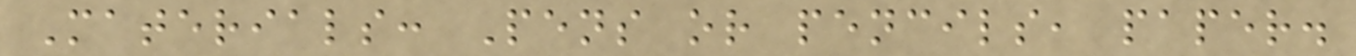Materials: Pens or pencils, paper.
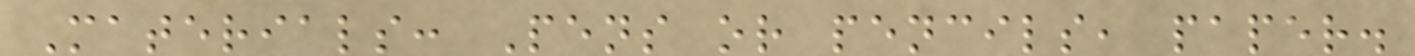Materials: Pens or pencils, paper.
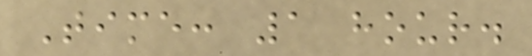Time: 1 hour.
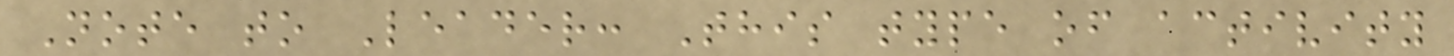Note to Leader: This type of activity
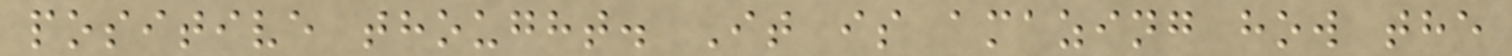positive thought. It is amazing how the
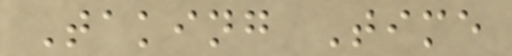Taking Time
